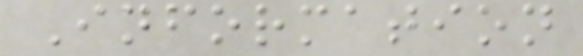Information
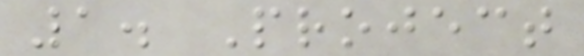1. Project
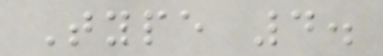Type 4.
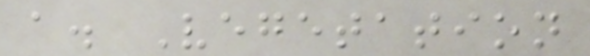a. Vegetation
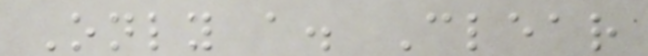Only a. Clear
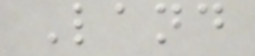Land
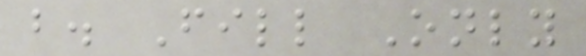b. Fill Only
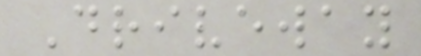Driveway
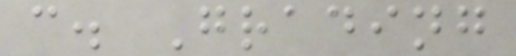c. Grading
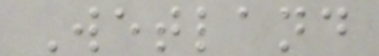Wetland
